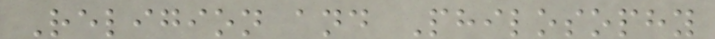Religion and Philosophy
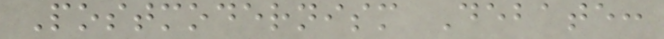Postmodernism Debate:
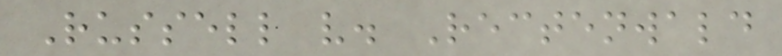Russell v. Rectenwald
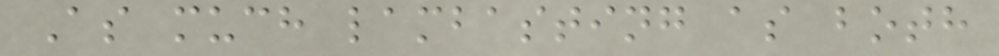As much lambasting as both
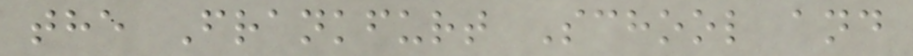the Frankfurt School and
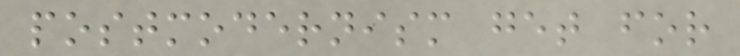postmodernism get for
